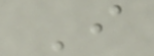I
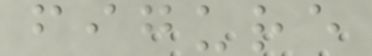figure
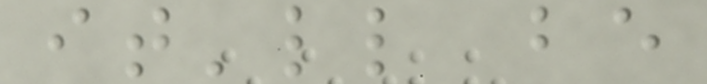it'll be
